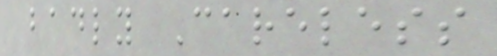badly Careless
